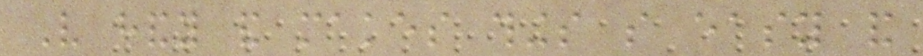Very handy and makes things so easy and
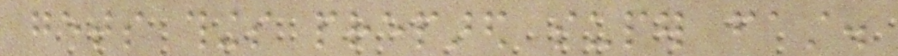gets things prepared super fast.
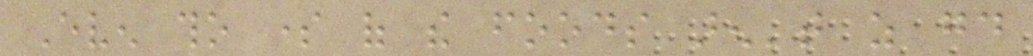Even tho some of the foods aren't as good
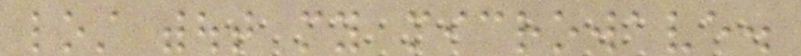lost without my microwave.
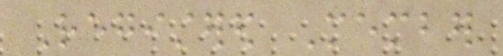Registered Member
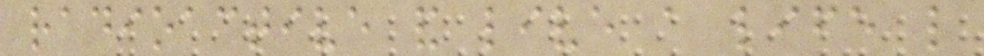radioactive and live a life like
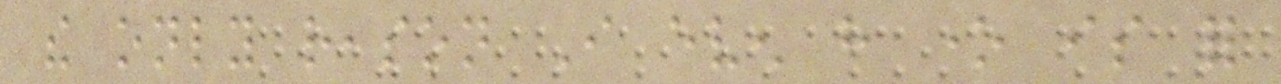the only reason I even have one is for
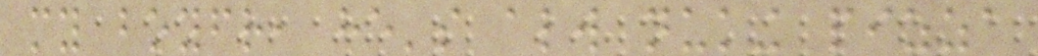my boyfriend, he's always nuking pizza
